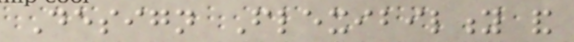Design Flexibility and
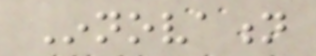Innovation
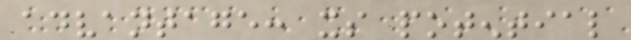advantage: its potential
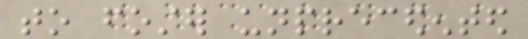to foster unprecedented
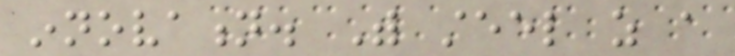innovation. With steel as a
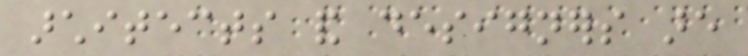architects and designers are
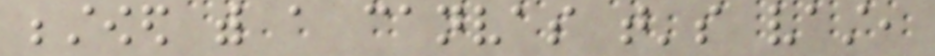bestowed with a canvas that's vast,
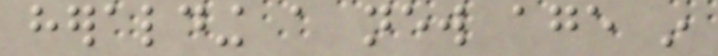heralding a new age in
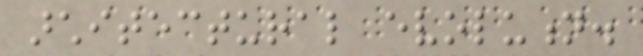architectural evolution.
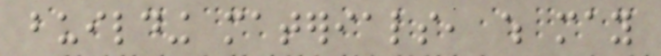building materials, which may
